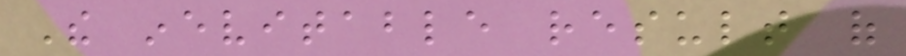The inevitable result of
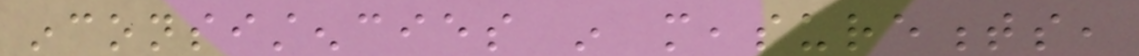inconsistencies in measurements,
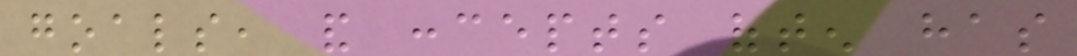goals, and concepts often has
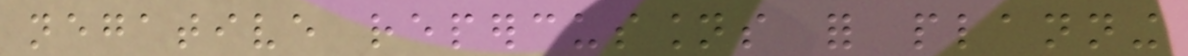negative repercussions for planning
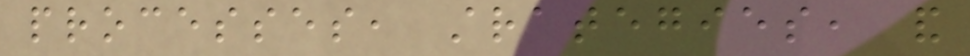processes, strategies, and
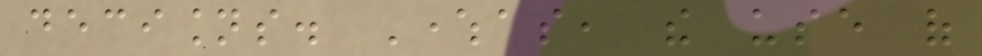decisions. Whereas, the use of
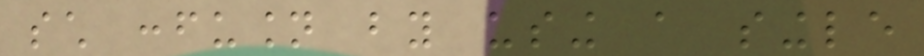such confusion by using a single
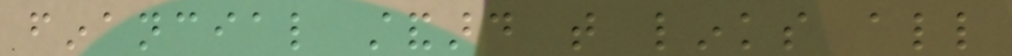financial standard that links all
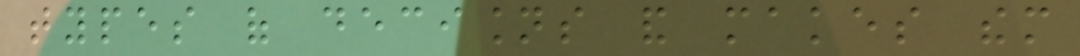types of decisions and makes them
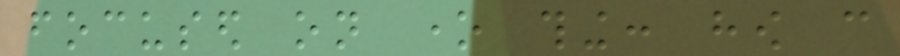focused on one thing: how can
